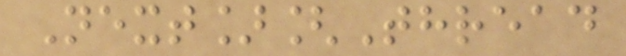Next][Thread
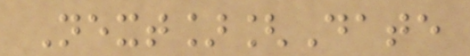Next][Date
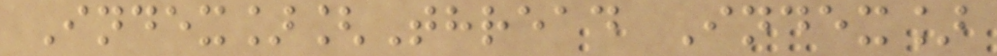Index][Thread Index]
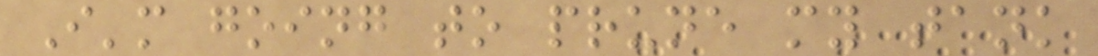I'm going to prune my tank
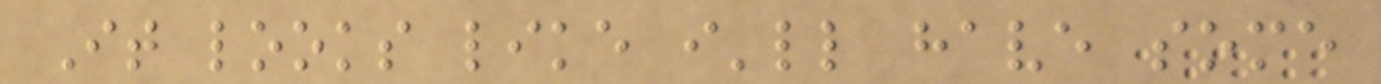It looks like i'll have some
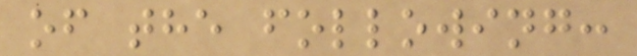of the following:
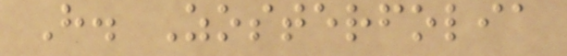H. Zosterfolia
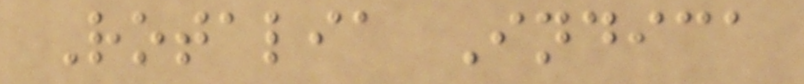Rotalia Indica
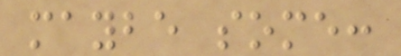maybe some:
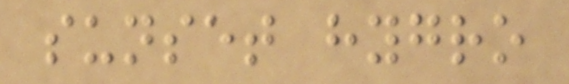sunset hygro
